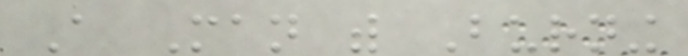A Man with Burning
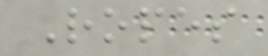Ropes
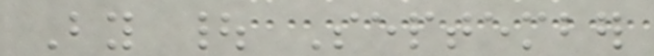By | September
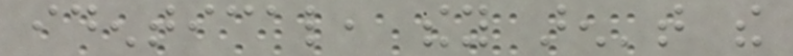identical, they aren't the
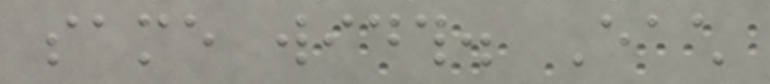same width. Each
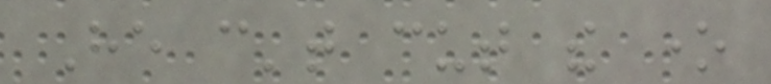He can't cut the one
